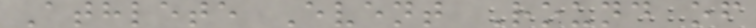Athlete Event Round of
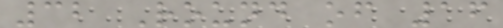32 Round of 16
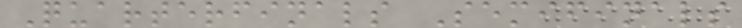Quarterfinals Semifinals
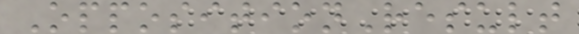OppositionResult
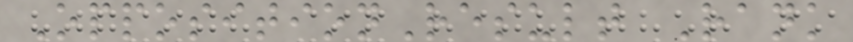OppositionResult Rank
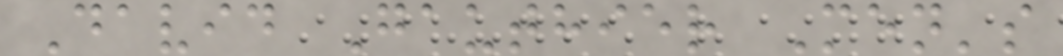David Gauthier Men's
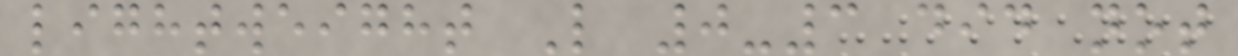lightweight L 0-3 did not
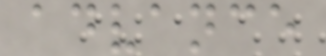advance
